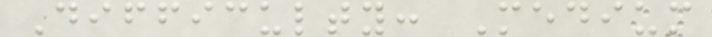Difficulty: Medium
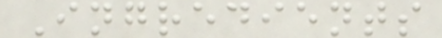Ingredients
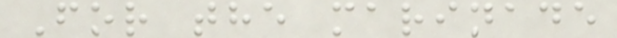For the marinade
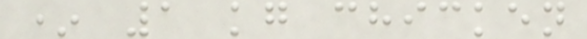* 1 kg chicken
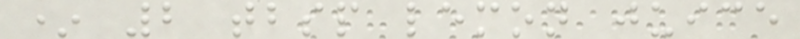* 2 tbsp lemon juice
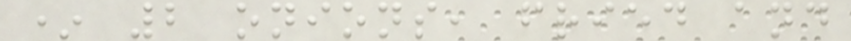* 2 onions, fried and
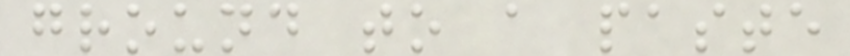ground to a paste
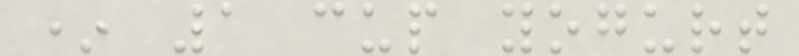* 1 cup yogurt
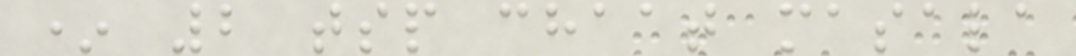* 2 tsp chaat masala
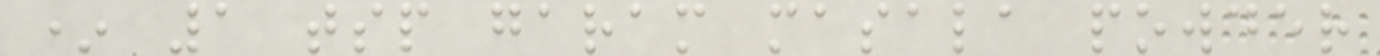* 1 tsp garam masala powder
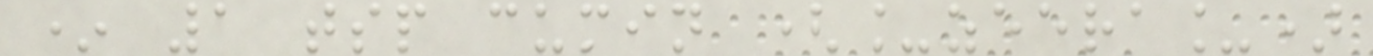* 1 tsp cumin (_zeera_)
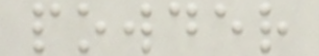powder
